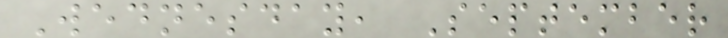Wednesday, September
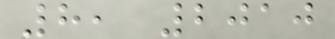8, 2010
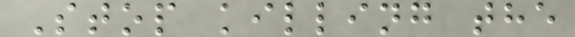Stop killing the
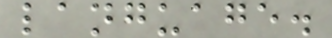language.
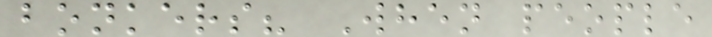bonkers? When people
